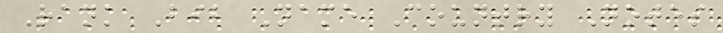Rank Bib Name Country Notes
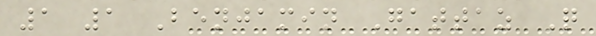1 1 Benjamin Gattaz Q
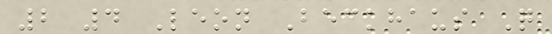2 4 Leon Beckhaus Q
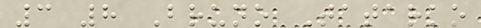3 8 Bruno Tatarko
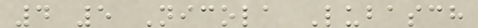4 5 Nicola Lubasch
